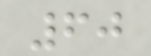60
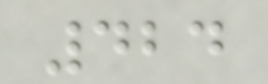424
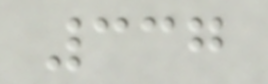337
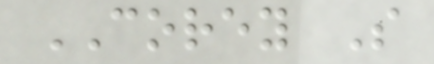COREY S
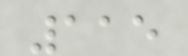115
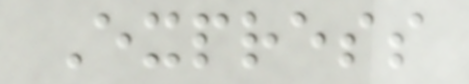Express
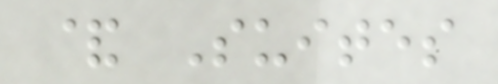& Suites
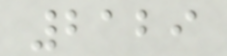2129
